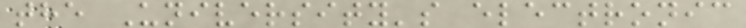the University's electronic
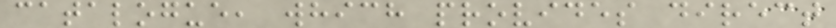catalogue, which provides direct
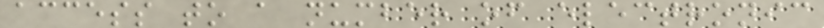access to a number of electronic
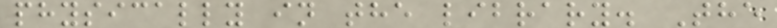physically in the library. The
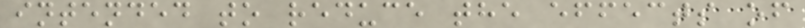intended to reduce the effects of
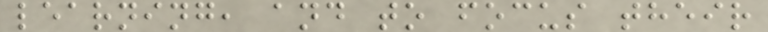learning, and to focus their
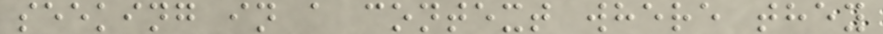seeking in a context where they
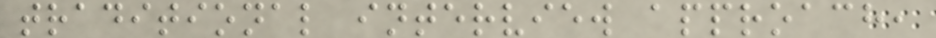traditional interview approach,
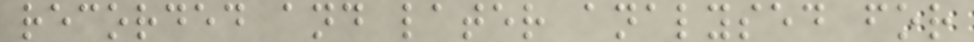recorded and later analysed for
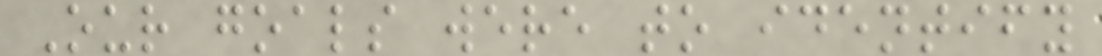Our goals were to identify
